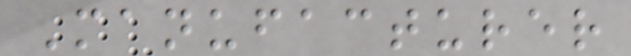Manufacturer
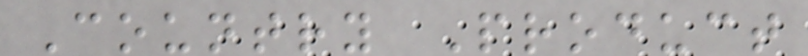Country Product
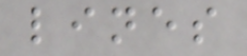lines
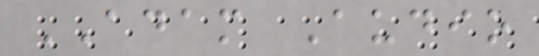ADAM Audio
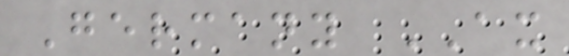Germany AX
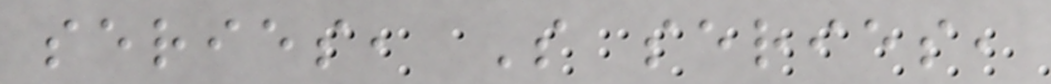series, S series,
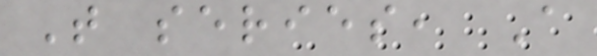T series, A
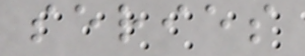series
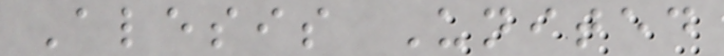Alesis United
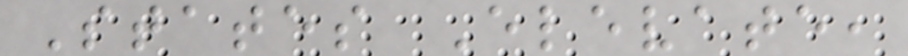States Elevate,
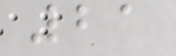21
